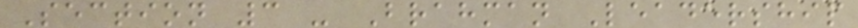Section 3 - Brahman Leadership
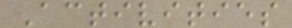Activities
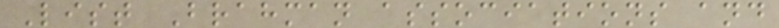List Brahman associations and
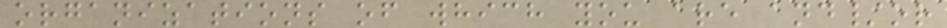organizations of which you are and/or
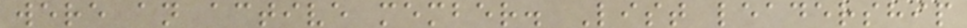were an active member. List leadership
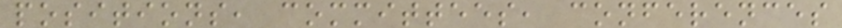positions, committees, conferences
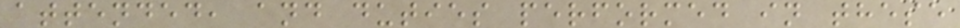attended, and duties performed in these
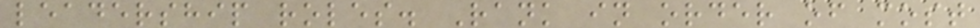leadership roles. Rank in order of most
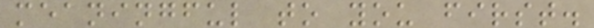meaningful to you first.
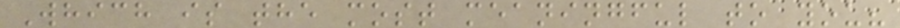Which is the most meaningful to you?
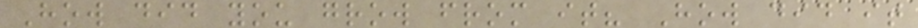How did you grow from it? How did it
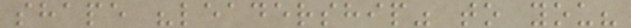shape "leadership" to you?
